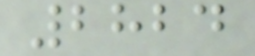2824
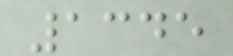1345
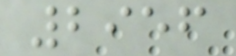2956
